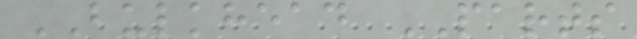BULKHEAD PARTS
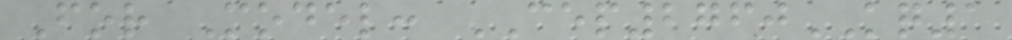For Model: CEP2760KQ1
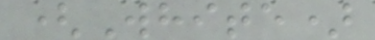(White)
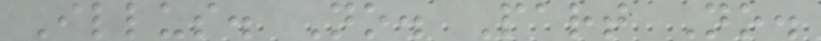Illus. No. Part No.
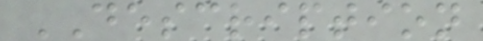DESCRIPTION
